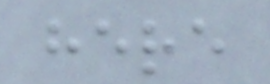here
